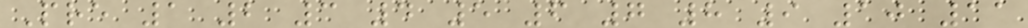Pre 1 2 3 4 5 6 7 8 9 10 11
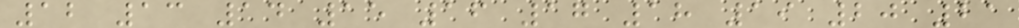12 13 14 15 16 17 18 19 20 21
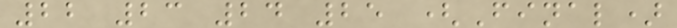22 23 24 25 (Final)
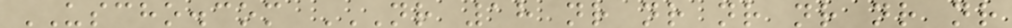USCHO.com NR 18 NR NR NR NR NR NR
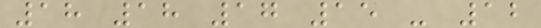18 18 17 15 - 12
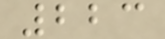223
